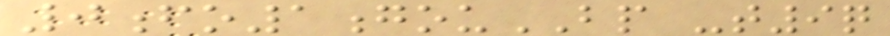0fo1gouBP -t9q
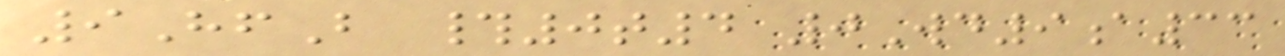9HfB #0t4 0Wd9a33
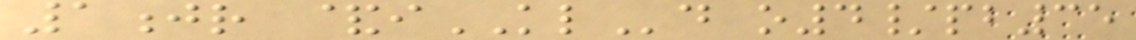1jr &iKLd o4/pb35
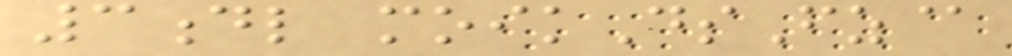3dl moikDsFz@
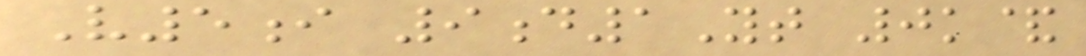V5i 9d1Yt 0k&
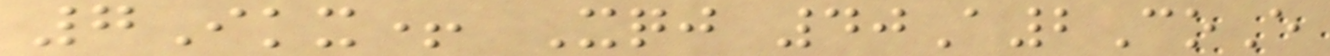7Ikx+ Xqj 40A2CoE
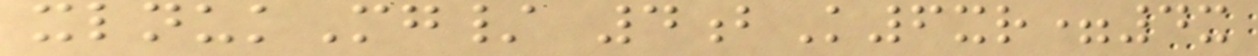xlnukMg/ 4bK6xr=4x
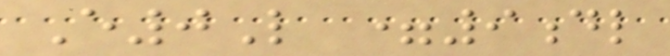E0L =9dl
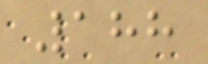188
